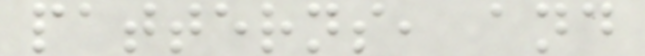patterns, and
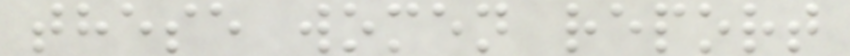these women report
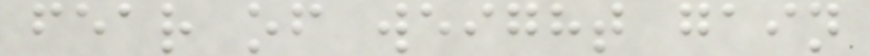fear of weight gain
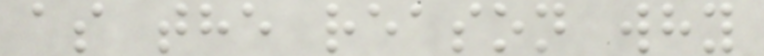as the reason why
